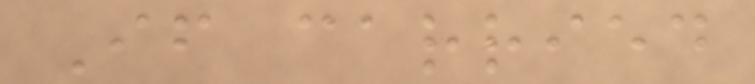If carried
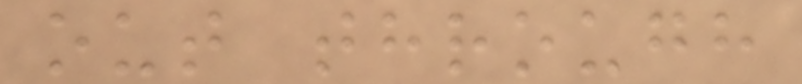out through
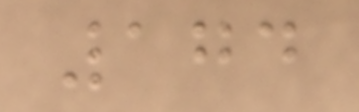174
